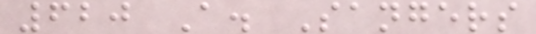620 A. Sangers
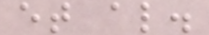et al.
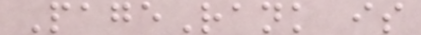PageRank is
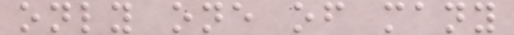only one of many
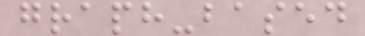graph-based
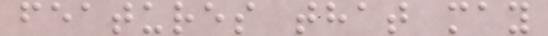features that may
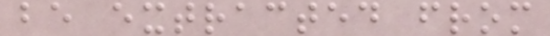be extracted from
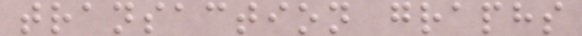transaction graphs
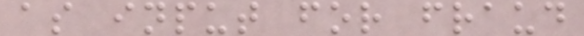as input for fraud
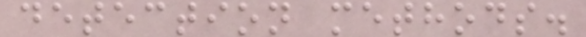detection methods.
